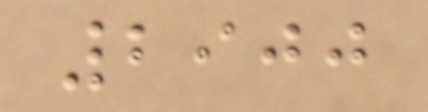2900
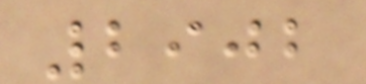2902
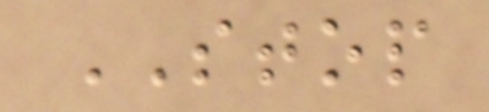STOP
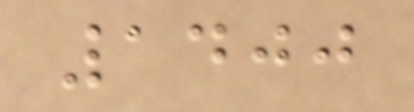1400
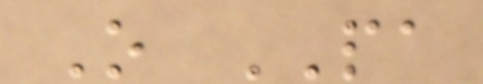O PA
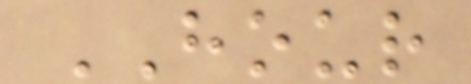HOUR
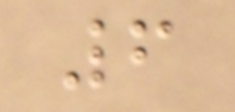6
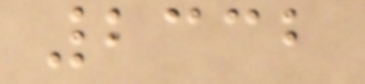2332
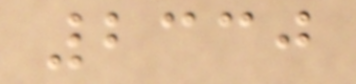2330
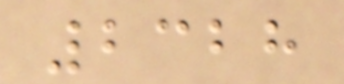2328
